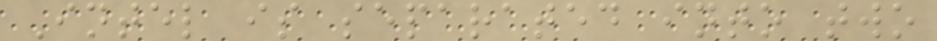Intel is separated into two
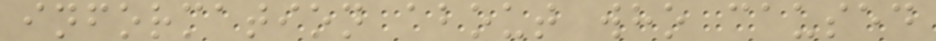information about who caused
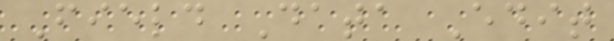Field Data Edit
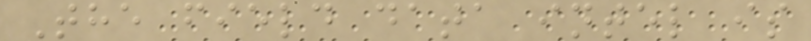The field data intel is
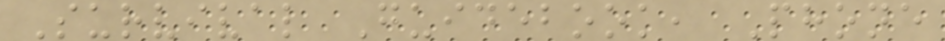Survival Guidebook, Phone
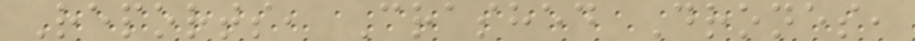Reports, Crashed Drones,
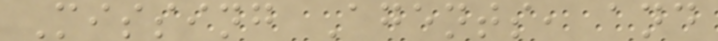Missing Agents, and
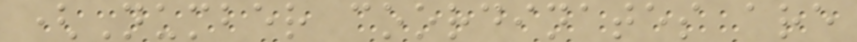(Number coordinates are
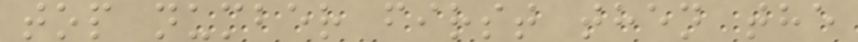top number first then the
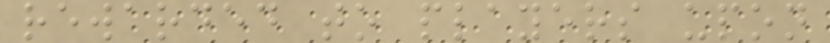rewarded to players upon
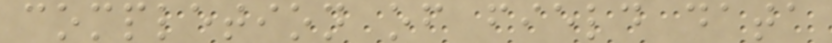completion of field data
